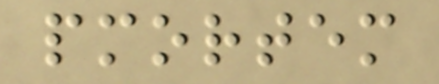pmortem
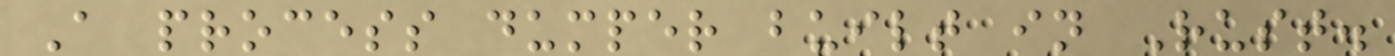A process dumper built in Rust.
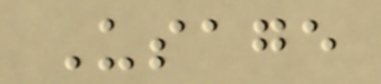Usage
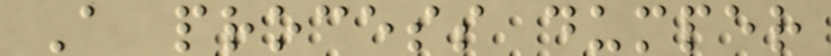A process dumper
